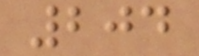204
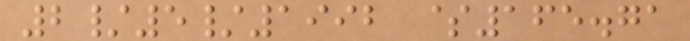2/5/1992 $165.71
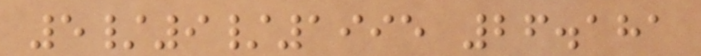5/9/1995 26.181
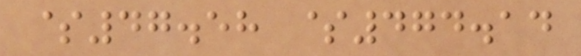$47.58 $474.14
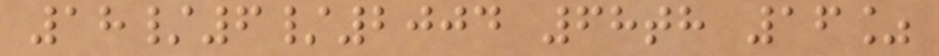18/6/2004 68th 16%
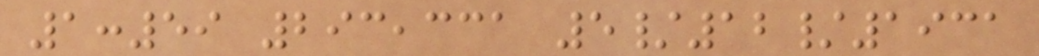1:59 293,331 5/12/1931
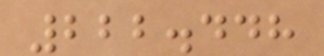222.448
